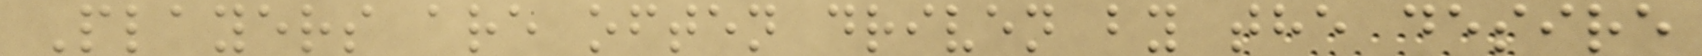Players are often driven by the desire
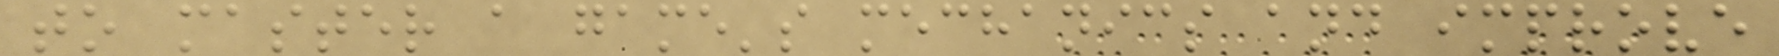to master a game's mechanics and improve
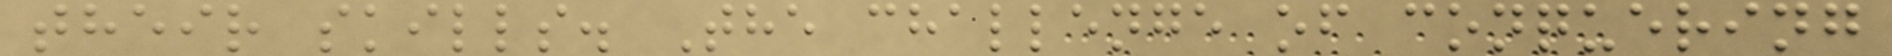their skills. The challenge of conquering
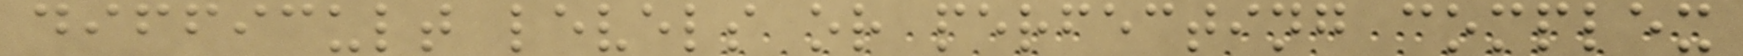difficult levels or perfecting complex
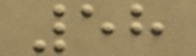58
